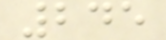245
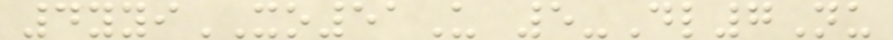4yyiXO51U 5-Dl7Nu
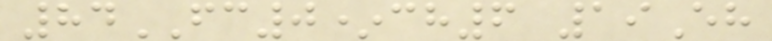84FC0*ch6 19Eh
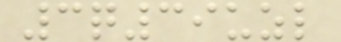3q39uzl
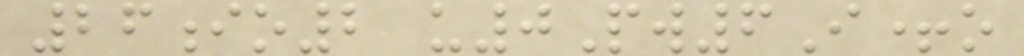26io2 u0Pw6I+o
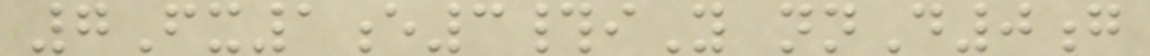7Fx1e3#iY nnD0g
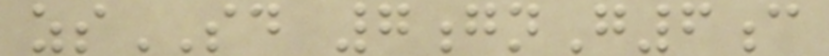zsSD 7gnG6c
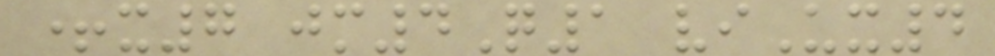+x7 jm4Q1 viUx4
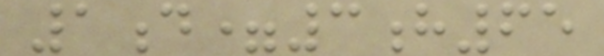1d=3h65
